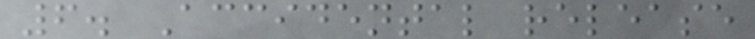6. Accidental release
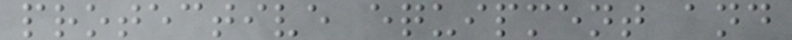protective equipment and
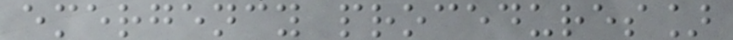emergency procedures]
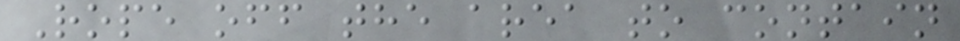Rope off the area to contain
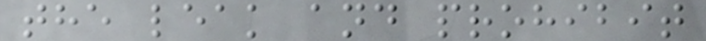the leak and prohibit
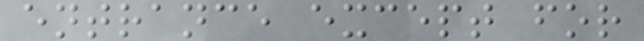entrance except for
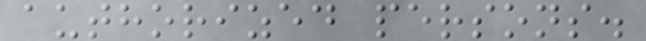authorized persons.
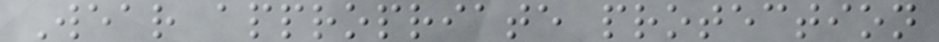Wear appropriate protection
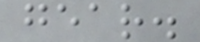gear.
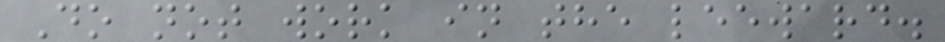Do not work in the leeward.
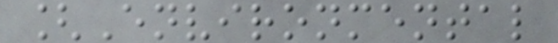[Environmental
